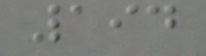194
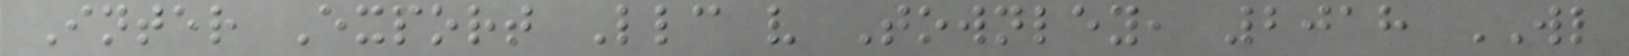Inter Export Llc v Townley, 2018 WL
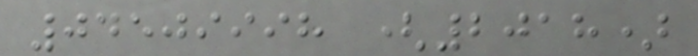04509998 (2018)
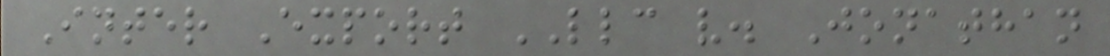Inter Export LLC v. Jonathan
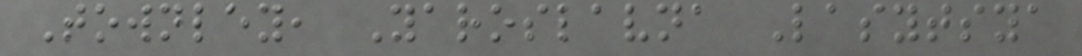Townley, Yaroslavna Lasytsya
